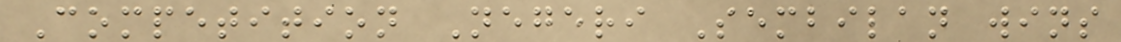Competition Negeri Sembilan wins
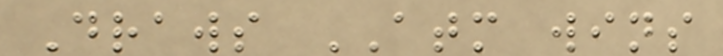Draws ATM wins
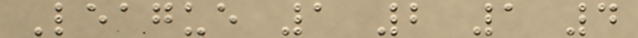League 1 2 1 4
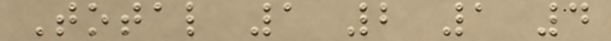Total 1 2 1 4
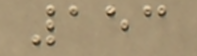153
